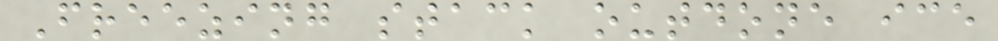Freezing stack outdone ice
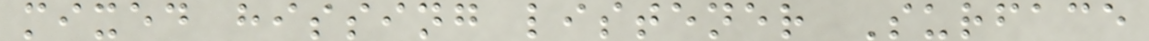mixed hissing listener Surface
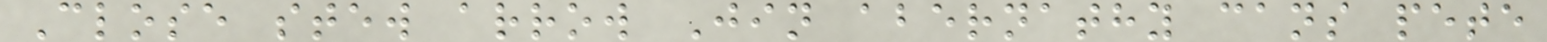Close stew arrow Jin abernathy cans pete
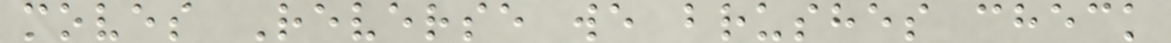moves Reverse we brushes check
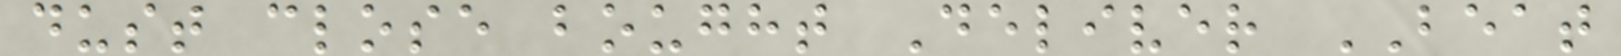dust close bought Deliver BEAT
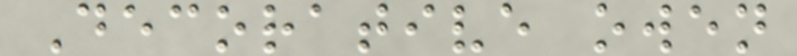Decorative owen
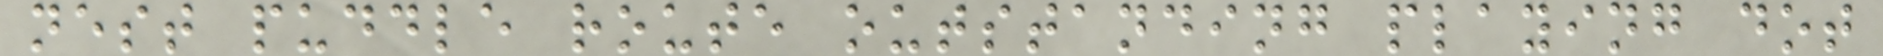nest puddle route outstanding playing dot
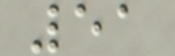51
